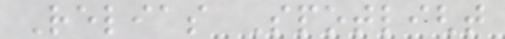Relias Spotlight
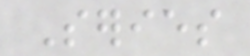Series
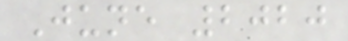June 2020
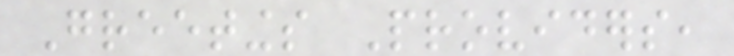Greetings Providers,
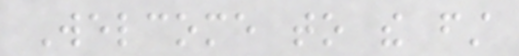Welcome to the first
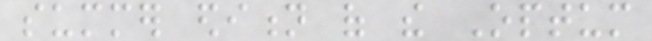summer edition of the Optum
